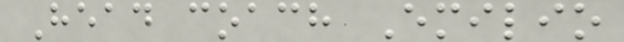Head coach Emilio
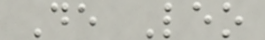De Leo
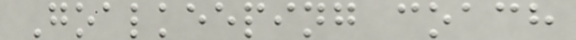Goalkeeping coach
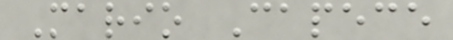Mario Capece
